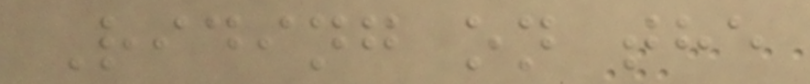Riding on the
